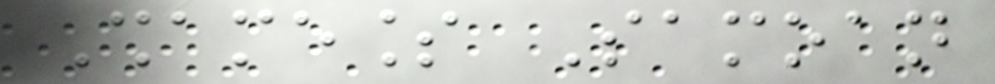Shameless Samoan
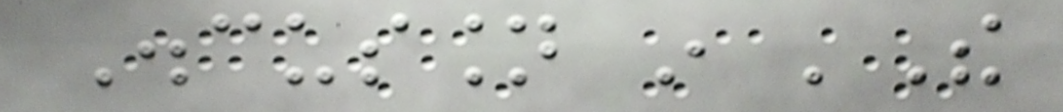Discussion in 'The
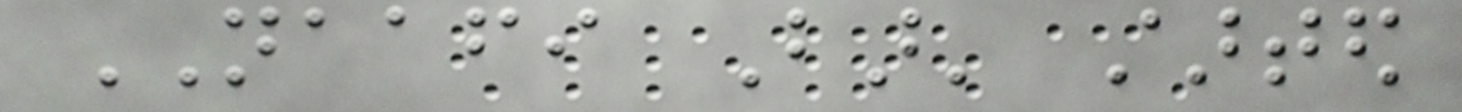NAAFI Bar' started
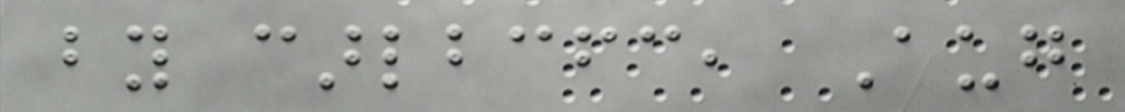by carlbcfc, Aug
